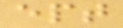ept
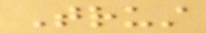Trust
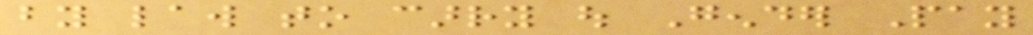by law to carry out Gender Pay
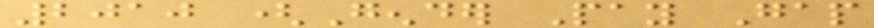2010 (Gender Pay Gap
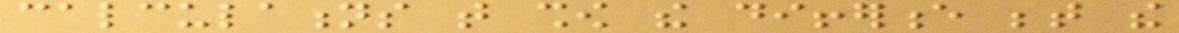calculations that show the difference between the
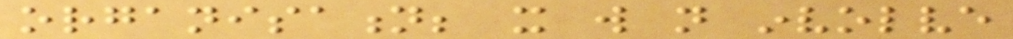organisation; it will not involve
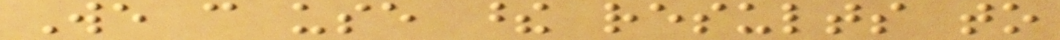We can use these results to
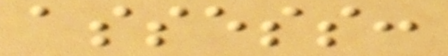assess:
